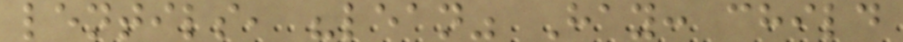lentils, "lean" Hay: child
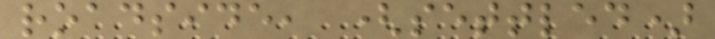roadside, (settled)
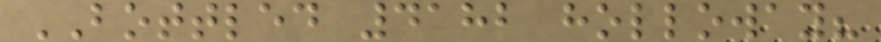BOTTLED 4182 holloway?
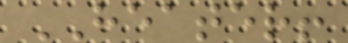HEATER!
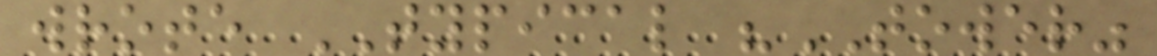wrote TYPICAL "TOWER"
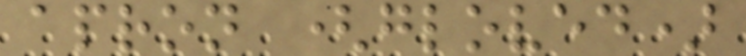apron (gloved)
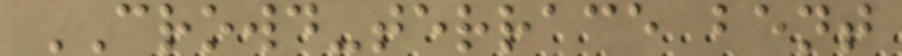CROWD-terrace bent
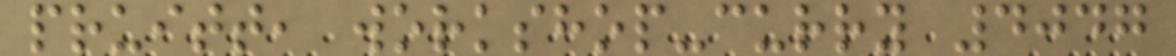pruitt, workshop-curry 4047
